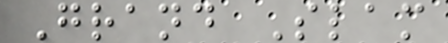Grand Slam
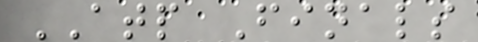ATP Finals
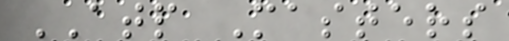ATP Masters
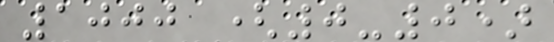1000 (0-0)
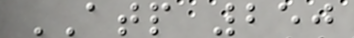ATP 250
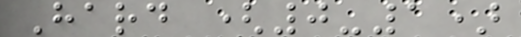Hard (0-1)
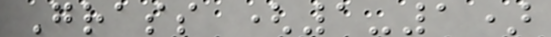Grass (1-1)
